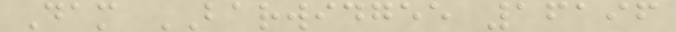Dam BARWIDGEE 16196
